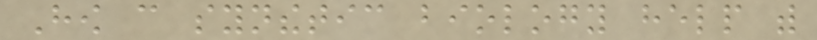How can synthetic biology help with
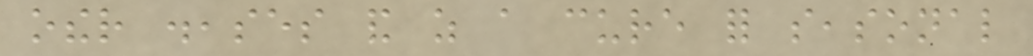other diseases and as a cure for seasonal
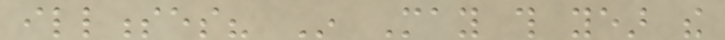illnesses? In May this year the
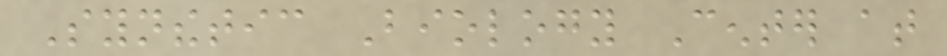Synthetic Biology Center at
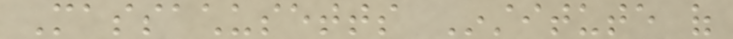Massachusetts Institute of
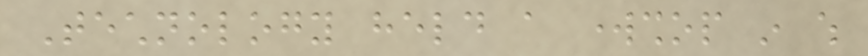Technology held a workshop in which
